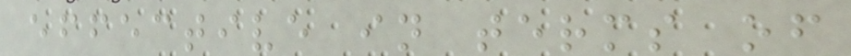effective in terms of
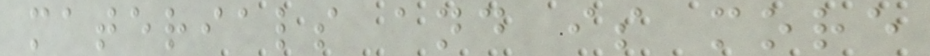materials and is more
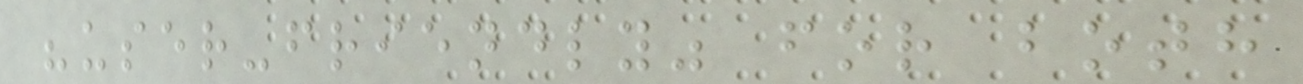"user-friendly" for both
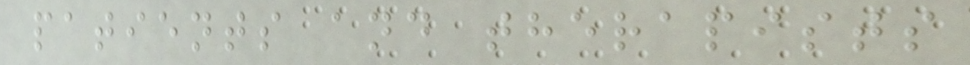patients and therapists
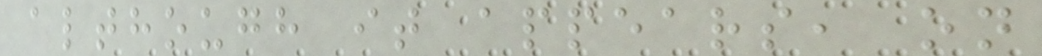although it appears, on
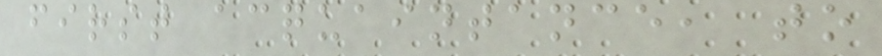first acquaintance, to
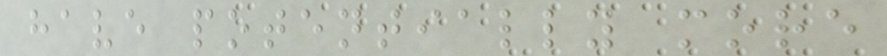have potentially more
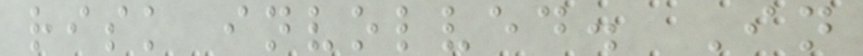risk involved. In
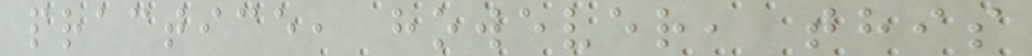practice, however, this
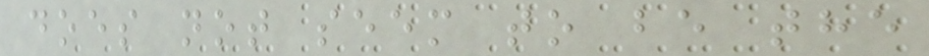does not seem to be the
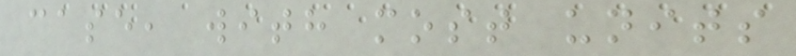case, with most units
